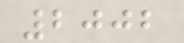2002
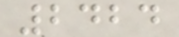2424
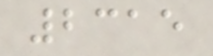2315
